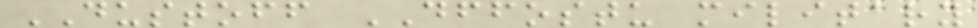DUSTOFF DFFOSTU military
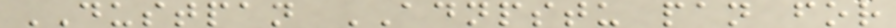DUSTPAN ADNPSTU pan for
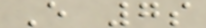E 7s
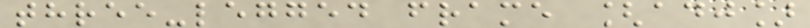three-legged frame [adj]
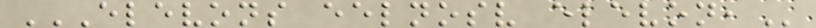ELEVONS EELNOSV ELEVON,
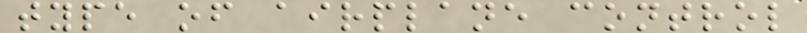type of airplane control
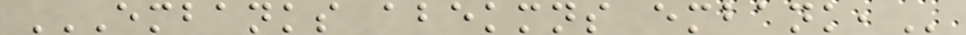EMBANKS ABEKMNS EMBANK,
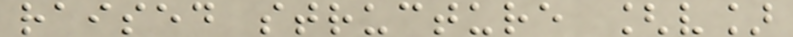raised structure [v]
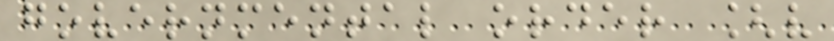governmental order [v
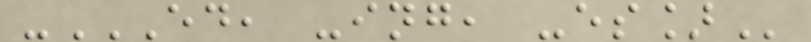-ED, -ING, -ES]
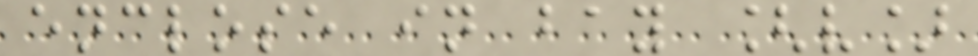enclose in bay [v]
